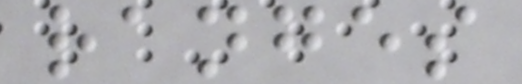ranges
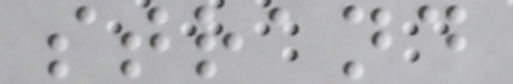strand
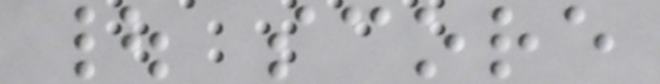| score
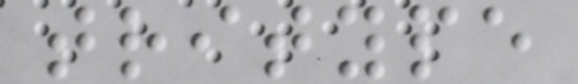tritype
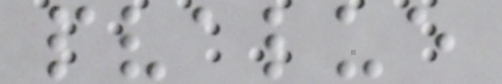pvalue
